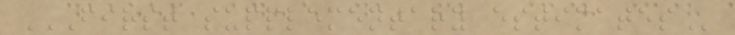FIRST SUPPLEMENTARY ESTIMATES
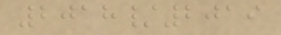2018/2019
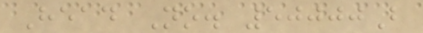Head No. 50000B
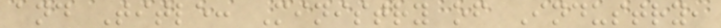and Title: Ministry of Industry,
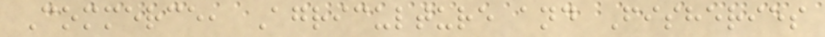Commerce, Agriculture and Fisheries
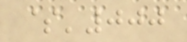$'000
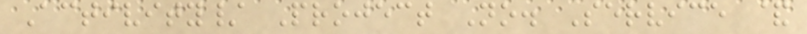Activity/ Project No. Service &
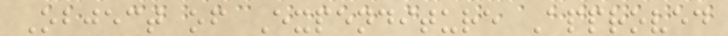Object of Expenditure Approved
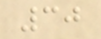30
